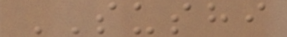SUSHI
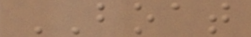BOAT
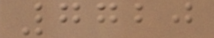7720
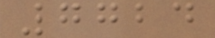7724
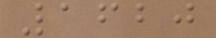1620
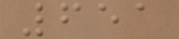651
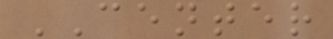CENTER
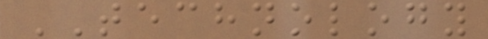TECHNOLOGY
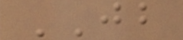JB
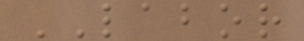LABOR
